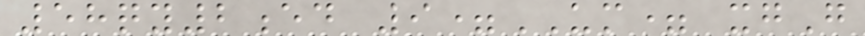58qy2ed 9=UM= xgG
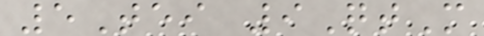5Tei 9QtM
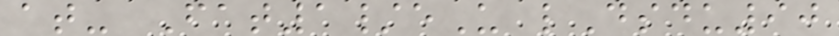at- Fat1/eU lDsdu90
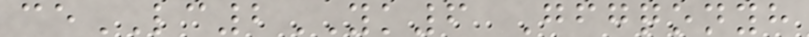ceLC2YK6 Gfgqonyh
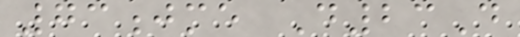73jme D23D
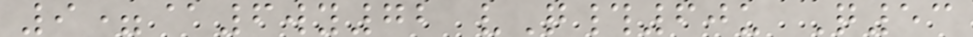9=@6wy72 vQ#60u Q53
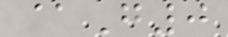@G0
